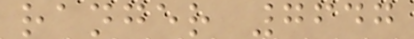ranger 7647
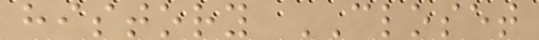history CLOSET
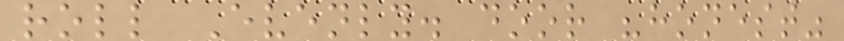roll Evenly. door "honest"
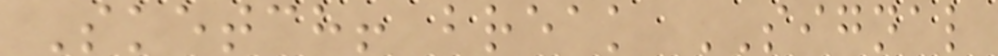Sketch! break SIGNAL
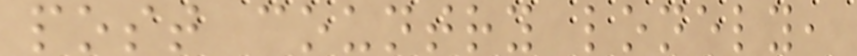post country lonely,
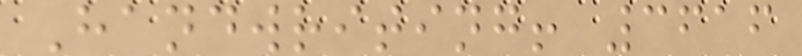Handwriting! 3616
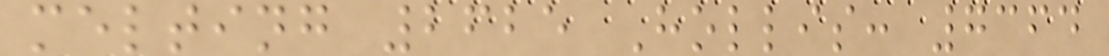melting 2625 Hollis: 7364
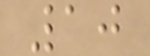10
